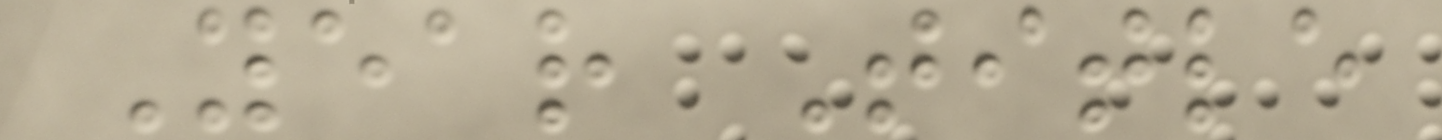Year Title
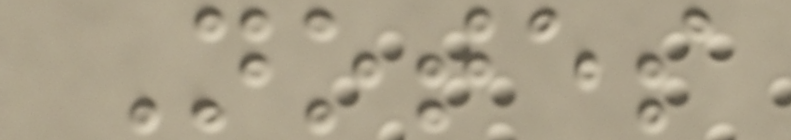Notes
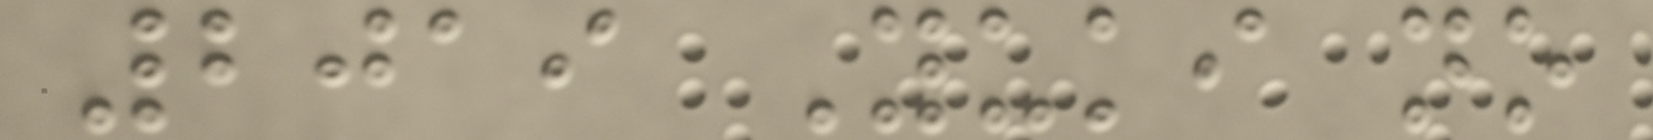2019 Yuki no
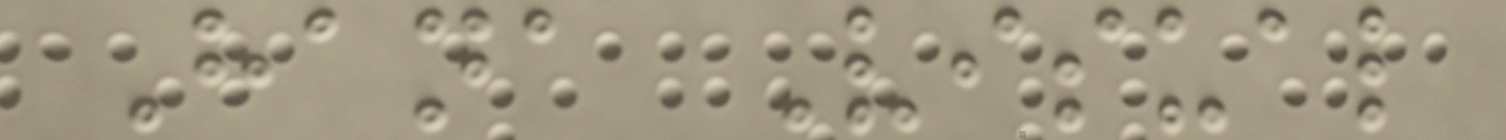Hana Visual
